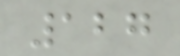127
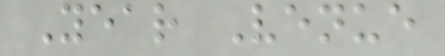Year Venue
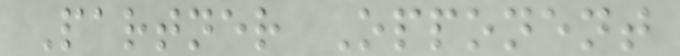Partner Opponent
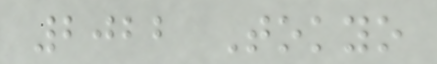2022 Tokyo
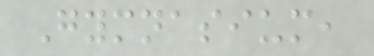Gymnasium,
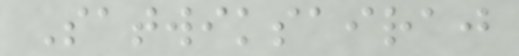Satwiksairaj
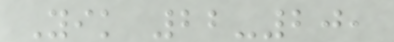Yik 22-20,
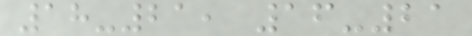18-21, 16-21
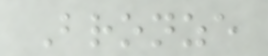Bronze
